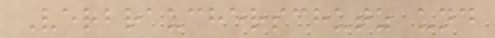Verbraucherschutz und
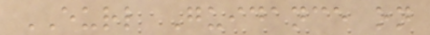EURL Guidance on
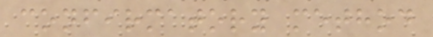confirmatory method
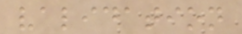validation
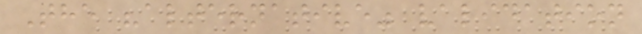The "alternative" validation
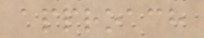approach
